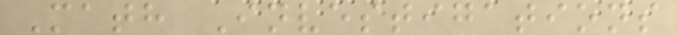Math Investigations
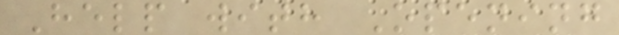Help with Opening
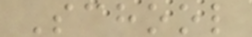School
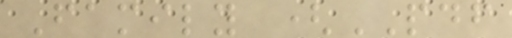Family (PDF
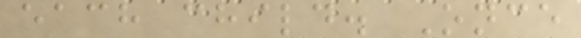each child. Once
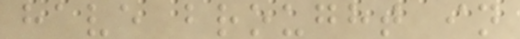have brought in
